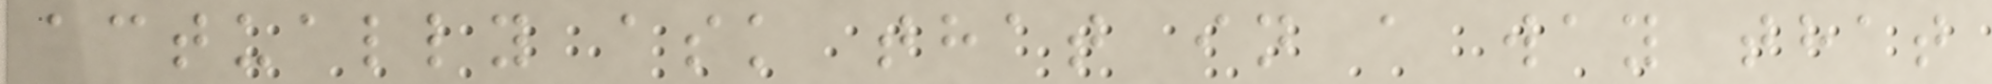actually ask that in a way that
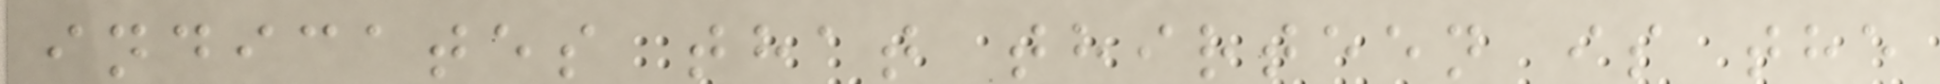indicates that thirteen is the
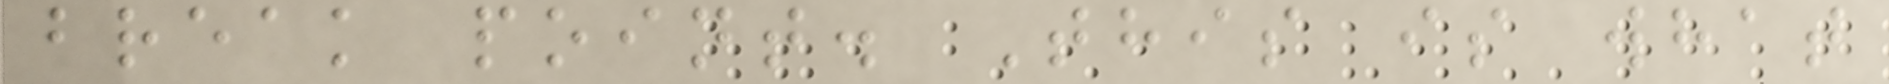break point. This is what
